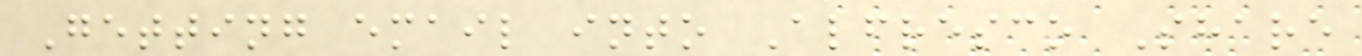Getting email into Alfresco Share
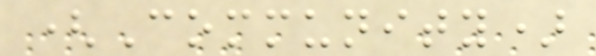(Community)
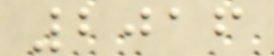2016
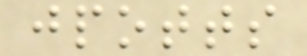jpotts
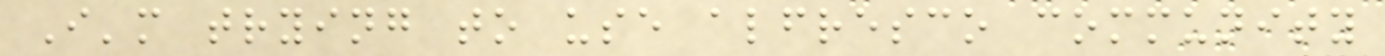I'm trying to use alfresco community
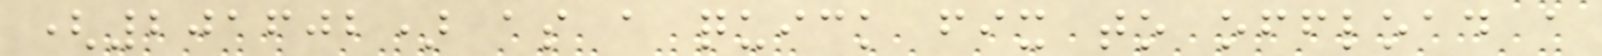(201602) as a quick fix to offload a
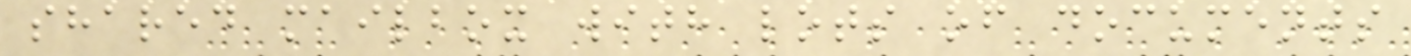shared mailbox with lots of documents
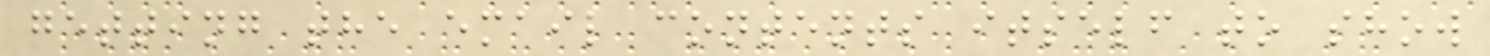getting the email contents itself to show
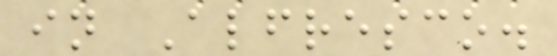in Alfresco.
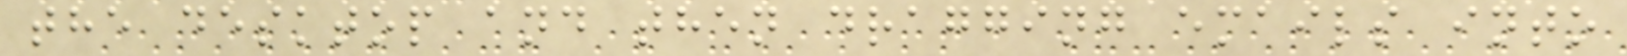the desktop and then dragging emails into
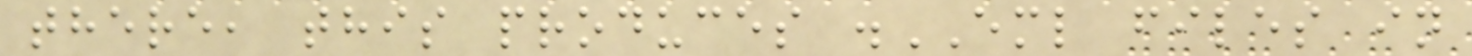there, this produces .EML files in
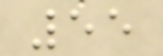55
